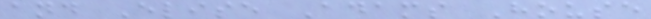and Elise Adams House
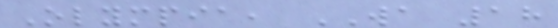Olympia, WA 18
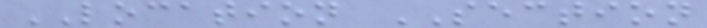LOCATION SECTION
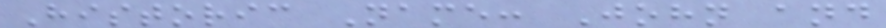Historic Name: John and
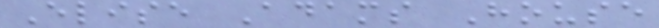Elise Adams House
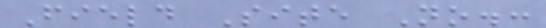Field Site No.:
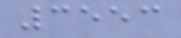3553
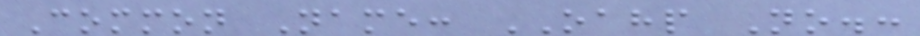Common Name: OAHP No.:
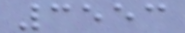3553
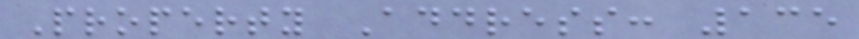Property Address: 135
